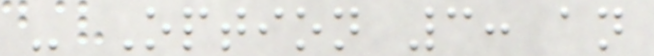- Option 3: an
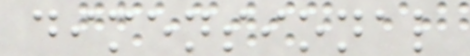dimensional
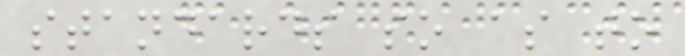standards so as to
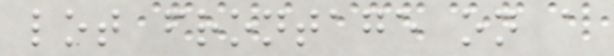lot frontage on a
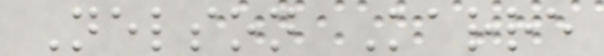Nelson Karre
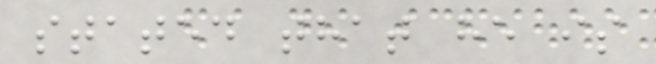stated that he is
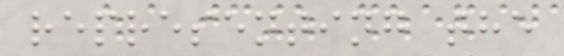representing the
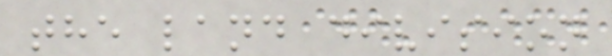the land division
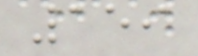159
